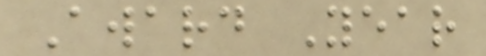Award Year
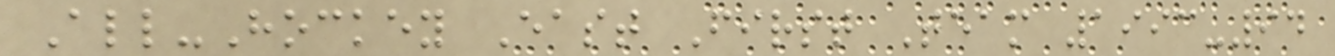All-Hockey East First Team 1993-94
